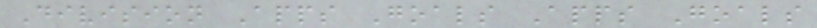Division Apps Goals Apps Goals
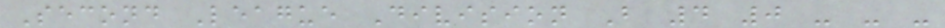Second League Division B 4 0 - - -
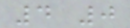4 0
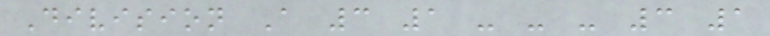Division A 3 1 - - - 3 1
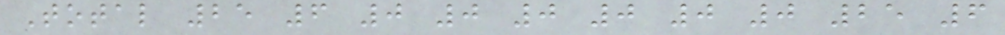Total 25 6 0 0 0 0 0 0 25 6
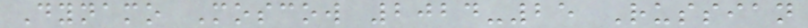Dynamo Moscow 2024-25 Russian
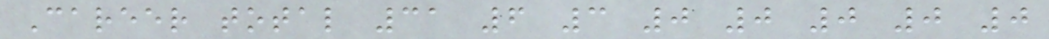Career total 31 6 3 0 0 0 0 0
